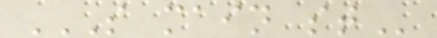S MAIN ST
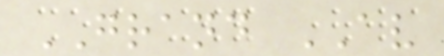GRAND AV
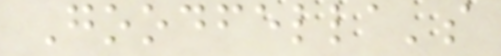Goodfella's
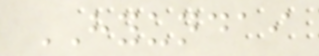HYUNDAI
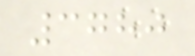3780
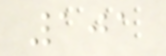101
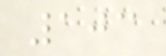103
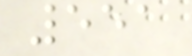551
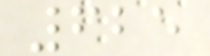625
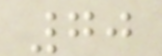70
